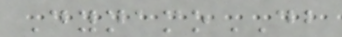DynamoDB
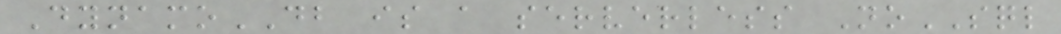DynamoDB is a serverless NoSQL
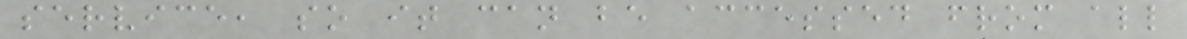service, so it can be accessed from all
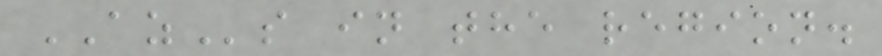AZs in the region.
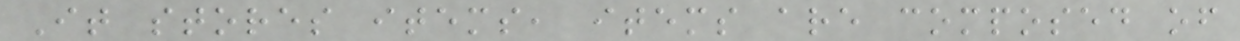It stores items, items are composed of
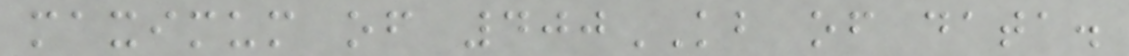maximum of 400KB of data.
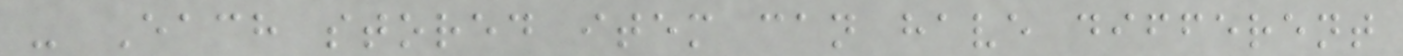- Each stored item can have different
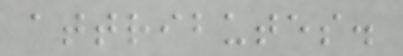attributes.
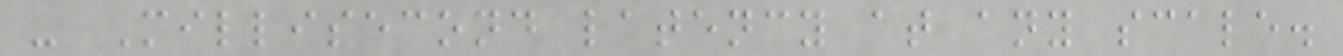- Millisecond latency at any scale.
